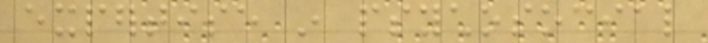expertise in psychosocial
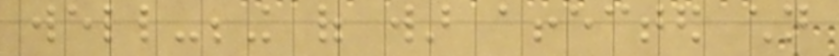well-being of war affected children
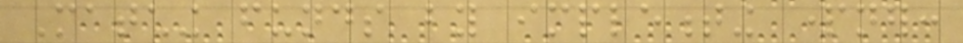Matching funds by implementing partner:
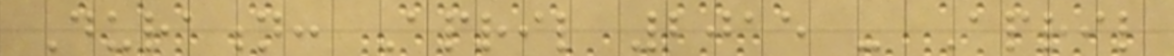Duration: April 2015 - April
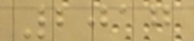2017
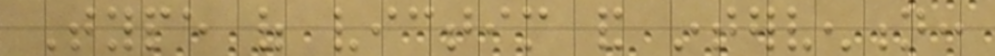Type of victim and intervention:
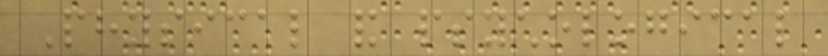Physical and psychological
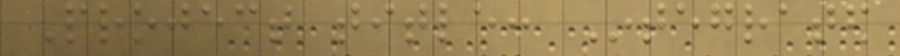Project title: Integrated
